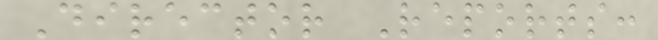Director Reports:
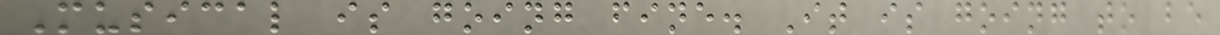Musical is going fine. It is going to be
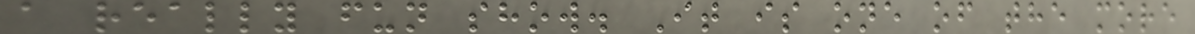a really fun show. It is one of the more
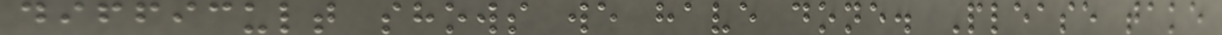difficult shows we have done. Please take
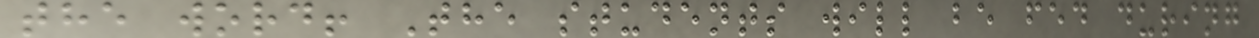the word! The students will be fed during
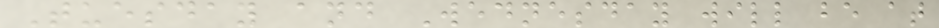Tuesday and Wednesday will be at
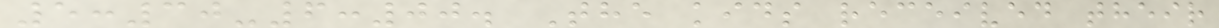5:30-6:00. The kids received their
